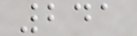241
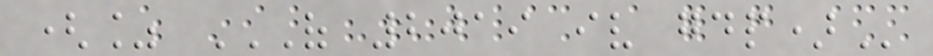(% OF 2019 IV GDP)
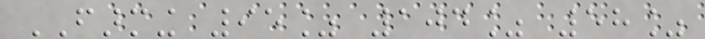FARMING 95% 104% 58%
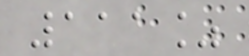111%
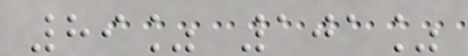89% 101%
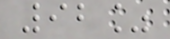92%
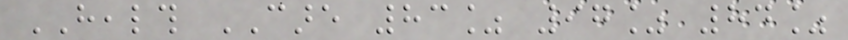HEALTH CARE 83% 97% 84%
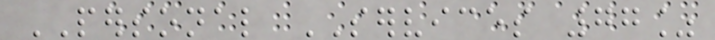PERSONAL SERVICES 77%
